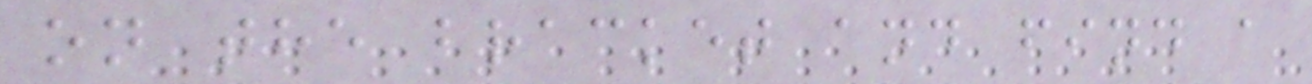on the bracket and find a
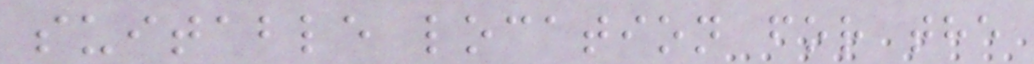suitable location for the
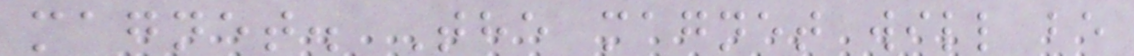magnet. The magnet will be
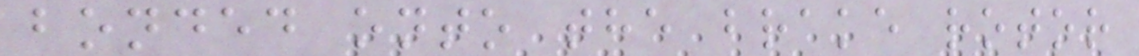bonded onto the brake rotor
